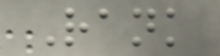Rank
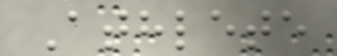Athlete
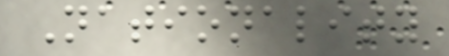Nationality
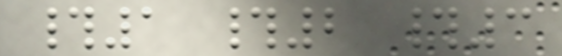#1 #2 #3
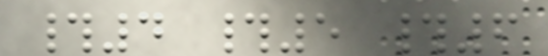#4 #5 #6
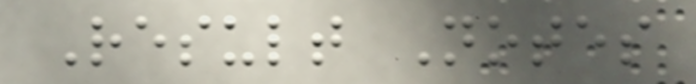Result Notes
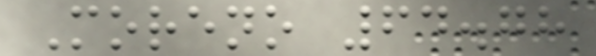Moreno 64.78
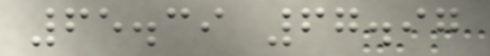65.39 67.97
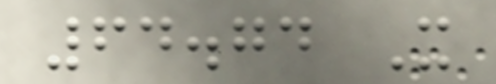64.74 X
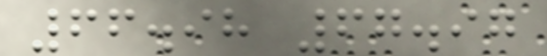66.98 67.97
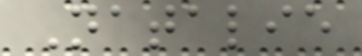Natalie
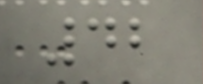42
